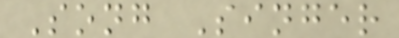Song Singer
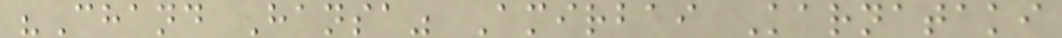"Chand Hansa" Amirbai Karnataki
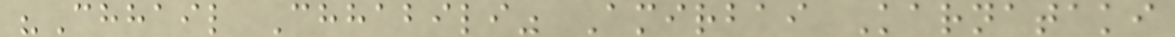"Chhail Chhabili" Amirbai Karnataki
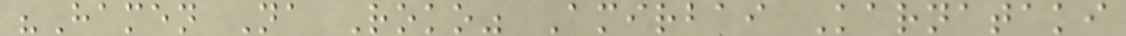"Hamen Na Roko" Amirbai Karnataki
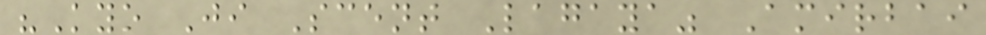"Kyo Ji Scent Lagaya" Amirbai
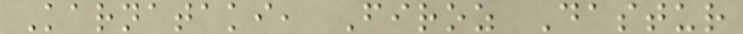Karnataki, Firoz Dastur
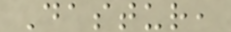Dastur,
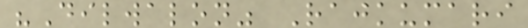"Dilwalon" Rajkumari
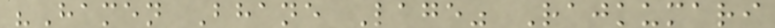"Hamen Bhane Lage" Rajkumari
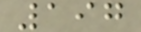197
